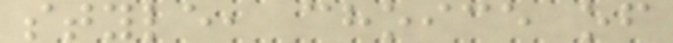style, choice of
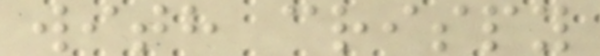with crispy
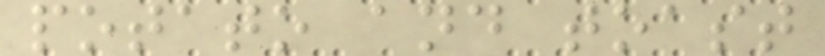potato and toast
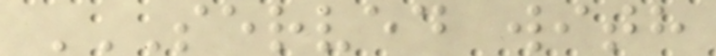SERVED WITH
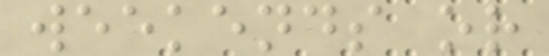weekends or
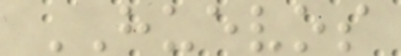HUEVOS
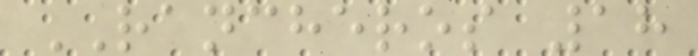RANCHEROS 18
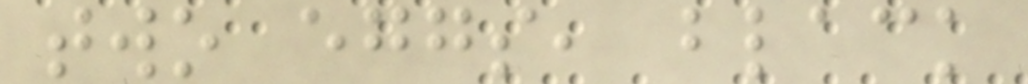two eggs, black
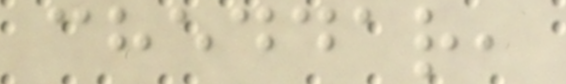cheddar,
